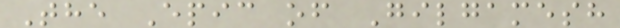The Epic of Gilgamesh
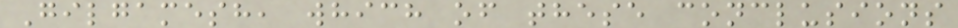Gilgamesh, which of these conclusions
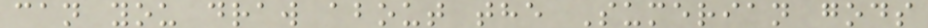can you draw about the Sumerian gods
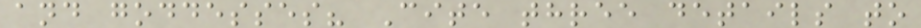and goddesses? Cite three details to
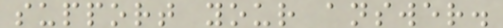support your answer.
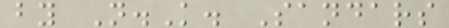by N.K. Sandars
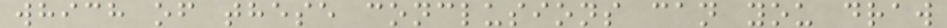which of these conclusions can you draw
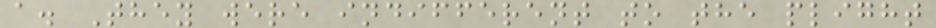a. They were indifferent to the plight
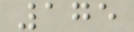175
